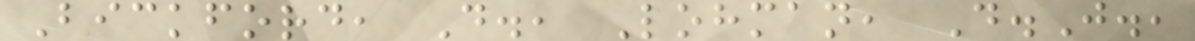Bickford, D., Lohman, D.J.,
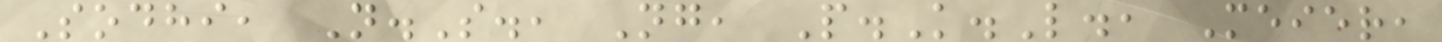Sodhi, N.S., Ng, P.K.L., Meier,
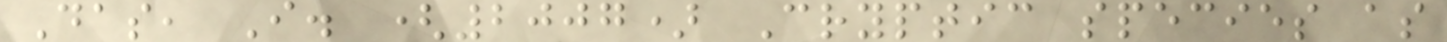Das, I. (2007) Cryptic species as
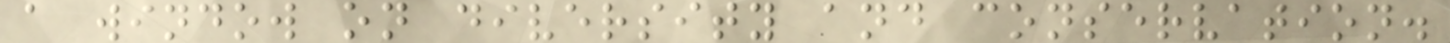a window on diversity and conservation.
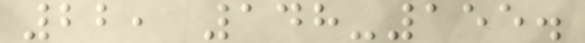22, 148-155.
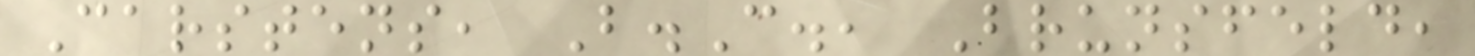Carstens, B.C., Brunsfeld,
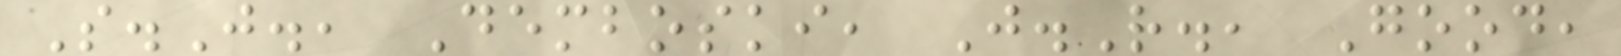S.J., Demboski, J.R., Good,
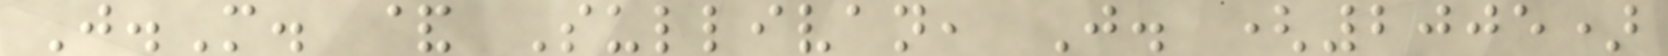J.M. & Sullivan, J. (2005)
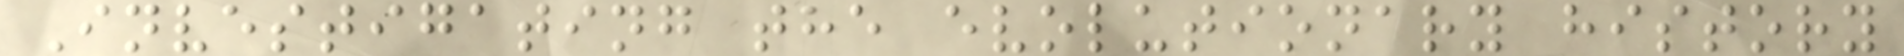Investigating the evolutionary history
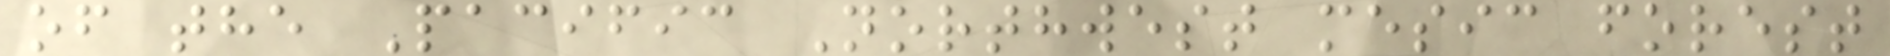of the Pacific Northwest mesic forest
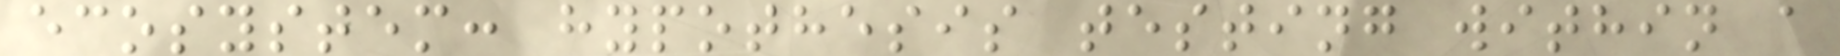ecosystem: hypothesis testing within a
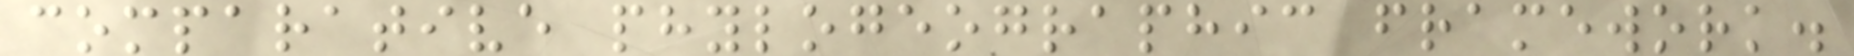comparative phylogeographic framework.
